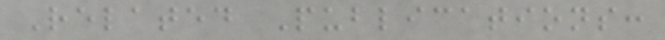Related Publications:
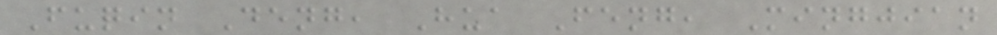Fuqin Deng, Hua Feng, Mingjian
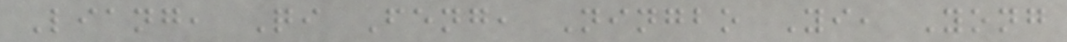Liang, Qi Feng, Ningbo Yi, Yong
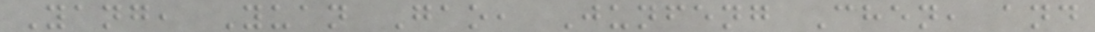Yang, Yuan Gao, Junfeng Chen, and
